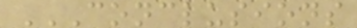CONCLUSIONS
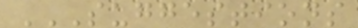SUGGESTIONS
